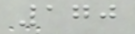170
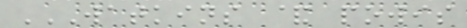WATKINS & POWIS
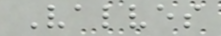Valves
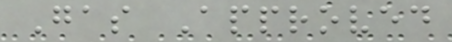Gas Approved
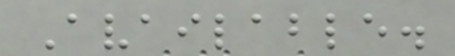Available.
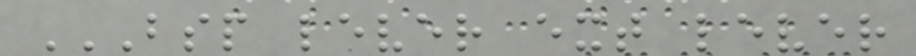BSP LEVER EXT LEVER
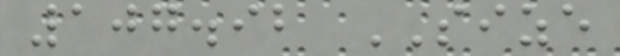107.92 SIZE
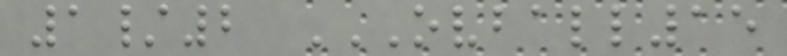1/2 OVBALL15
